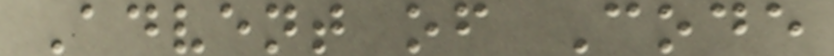Advent of Code
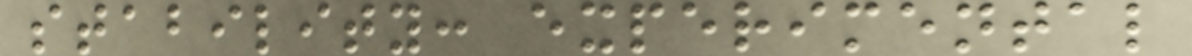stability: experimental
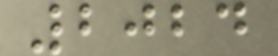2024
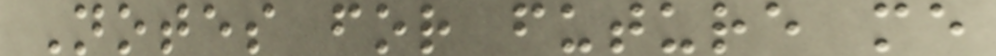Notes for future me
